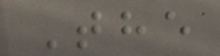The
